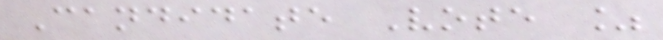Candidate Vote %
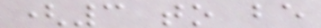(3 to be
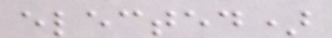elected)
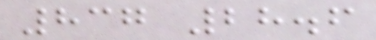837 28.6
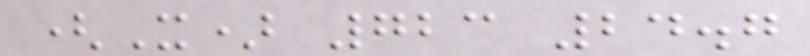(X) 723 24.7
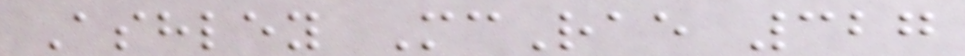Ashley McRae 327
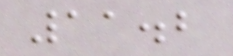11.2
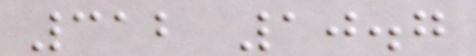312 10.7
